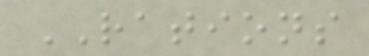RATIONS
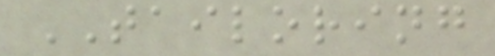TAILORING
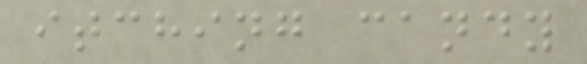itching candy
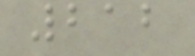212
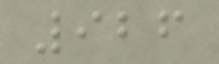926
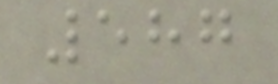587
